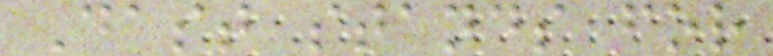Dast stands for
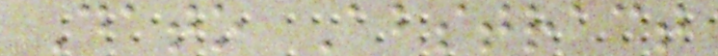Dato Abstract
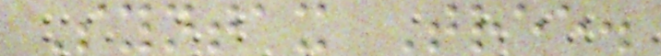Syntax Tree.
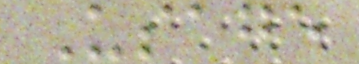Usage
